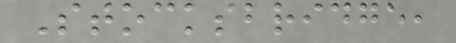Stocksbridge,
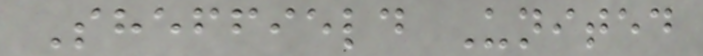Sheffield United
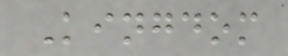Kingdom
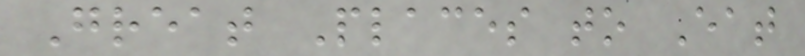Great Places to Eat
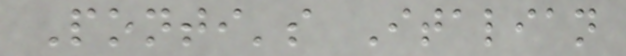Ponti's Italian
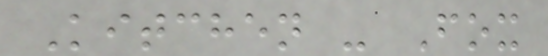Kitchen - Fox
